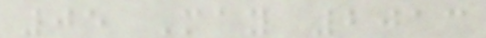05 May 2013
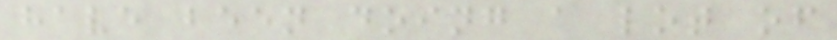have been doing a lot of
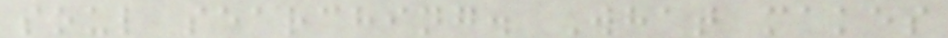soul searching. What makes
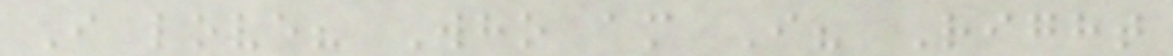I love? Who am I? Right
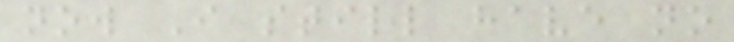now I still have no
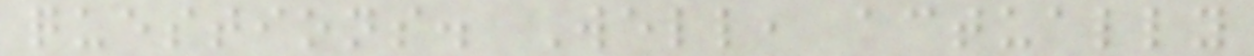questions. Well, actually
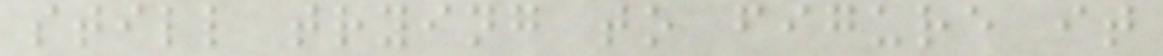still trying to figure it
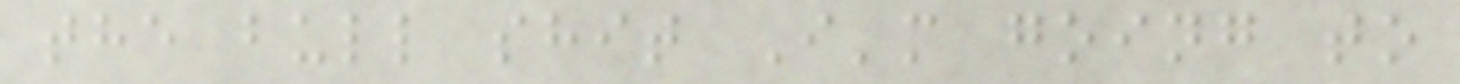the bull shit I'm going to
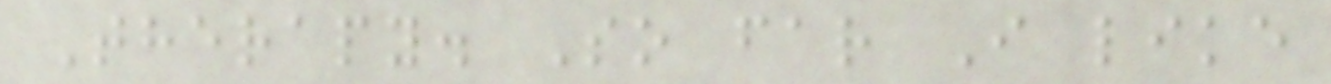Therapy. So far I like
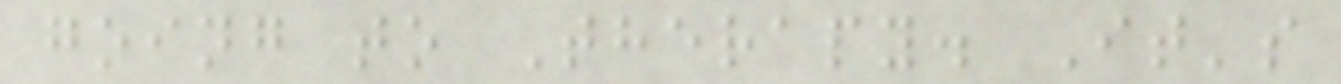going to Therapy. It's
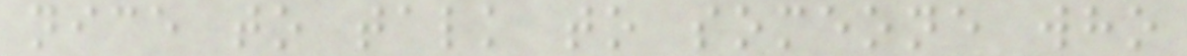nice to talk to someone who
